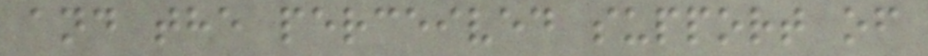and the perceived support of
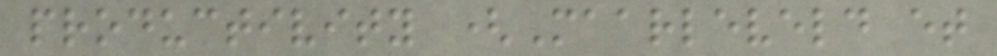productivity (Maarleveld et
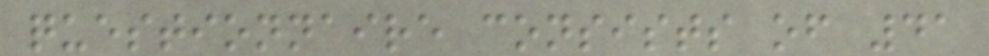questionnaire consists of 41
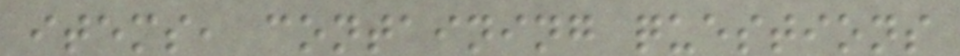items, containing questions
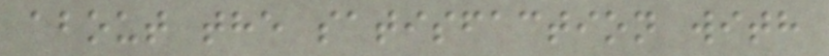about the satisfaction with
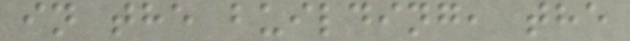in the building, the
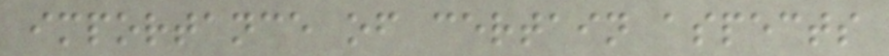importance of certain aspects
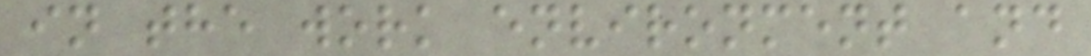in the work environment and
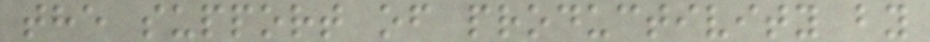the support of productivity by
